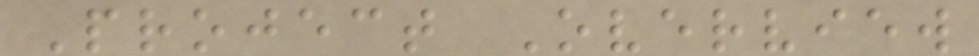Project Overview
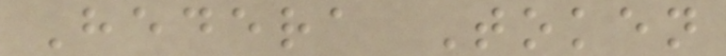Hedera Token
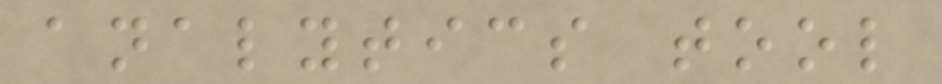analytics tool
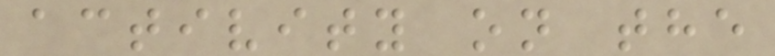activity on the
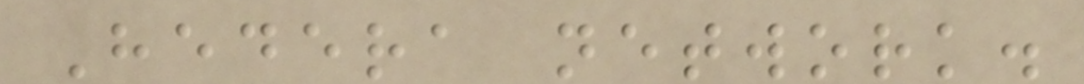Hedera network.
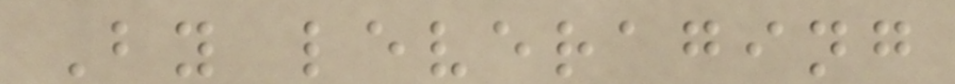By leveraging
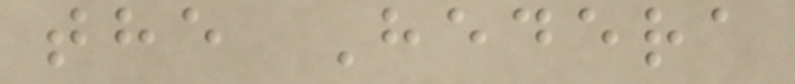the Hedera
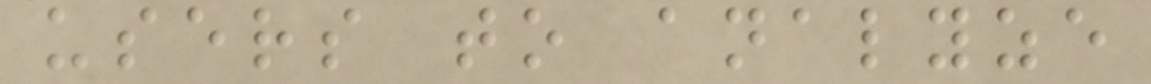users to analyze
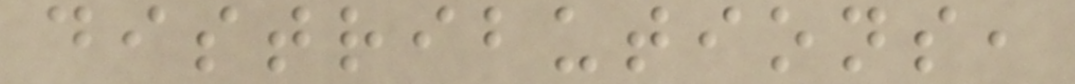distributions,
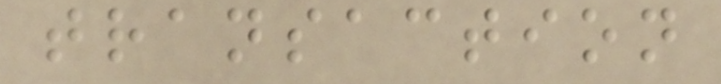transaction
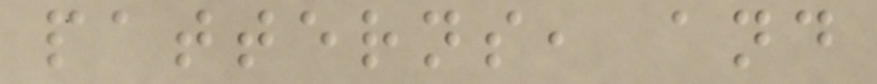patterns, and
